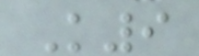K9
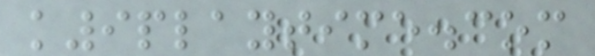k9playtime.com
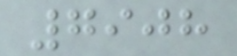7908
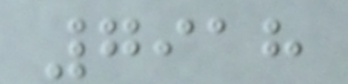7918
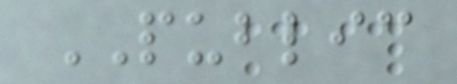PUBLIC
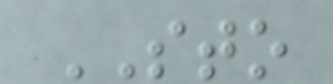STO
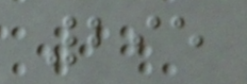295
